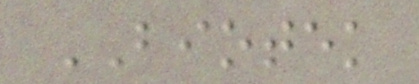BIOTEK
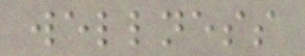wellness
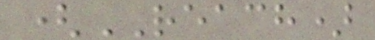(REACH)
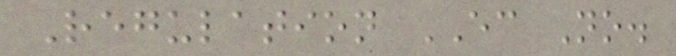Regulation EC No.
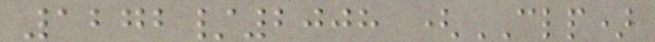1272/2008 (CLP)
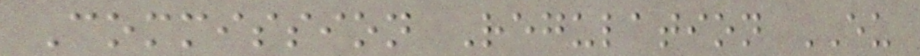Commission Regulation EU
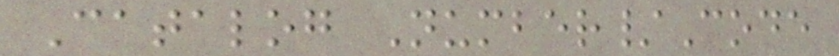Catalog Number/Code
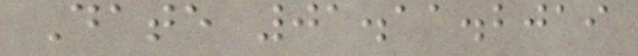Date 01.11.2019
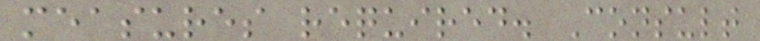measures required. Consult
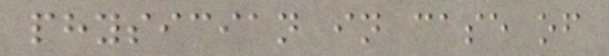physician in case of
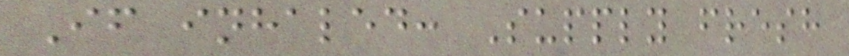If inhaled: Supply fresh
